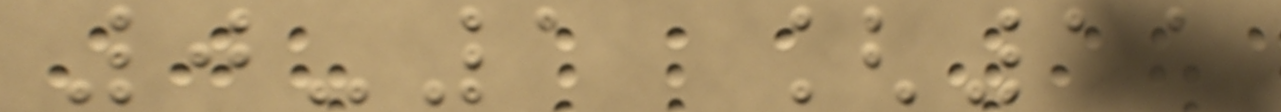0-1 [11
